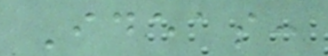Ideas:
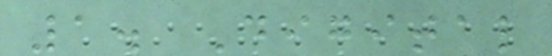1. Digital
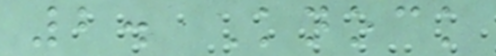2. Knock
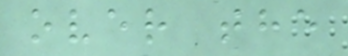over the
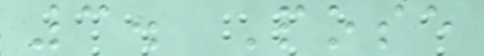3. Pose
